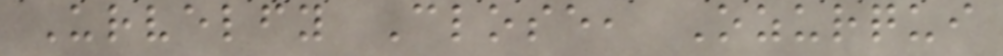Urvelfy Close, Ozurqui
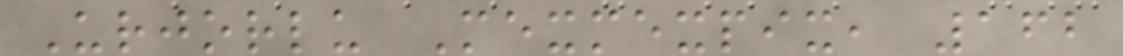Urjorlu Mexmexpix, 162
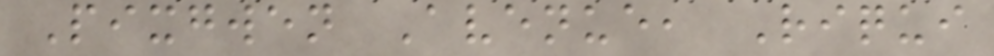Pixgwen Avenue, Riqui
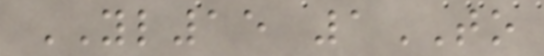YL15 1TO
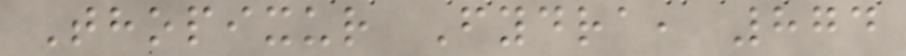Thopixur Fydra, 874
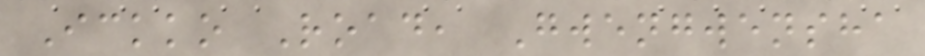Ickko Road, Gwengwensha
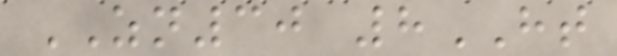ZN30 8HT
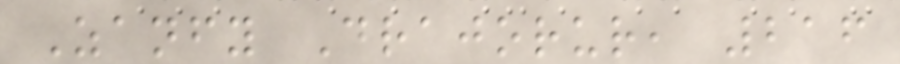Zanfy Drajorur, 216
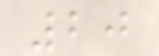20
